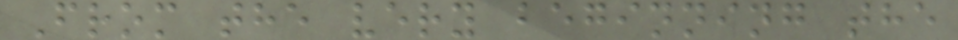From the very beginning the
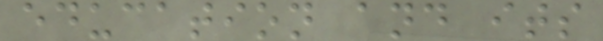education and its
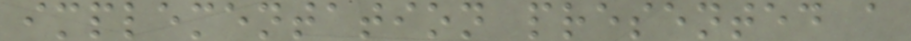implementation presented a
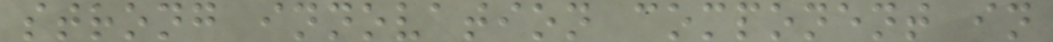strong innovation component in
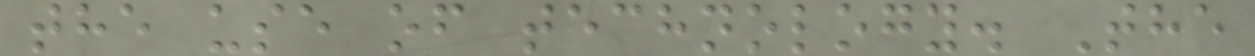the use of technology. The
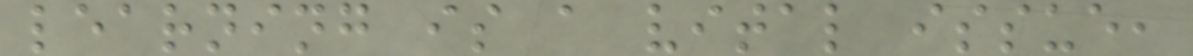learning is a vital issue,
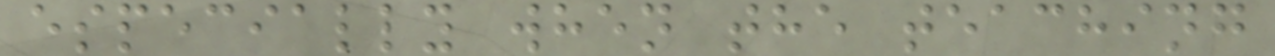especially when the teaching
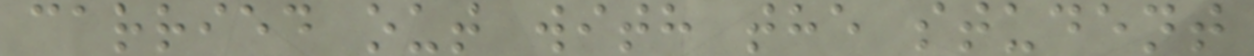carried out with the student
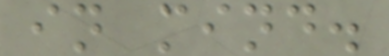in mind.
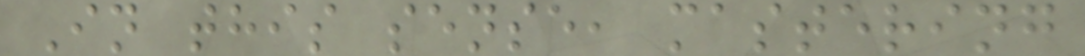In this sense, mastering
